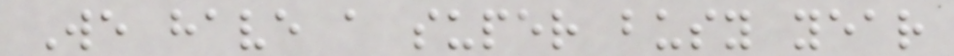We have a super busy year
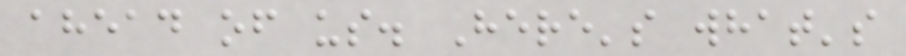ahead of us. Here's what's
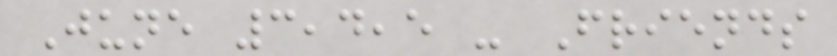June 3,4,5 - Friends
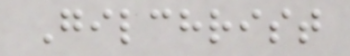Gilchrist
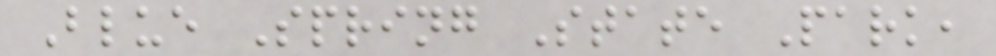Blue Spring State Park,
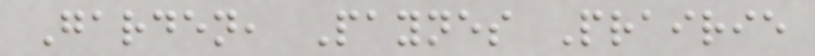Garden, Paynes Prairie
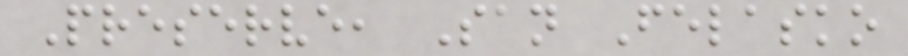Preserve, San Felasko
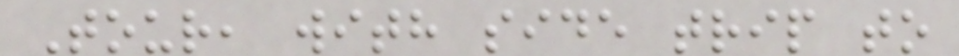Tour, with side trip to
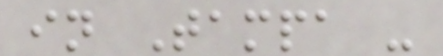in Tampa -
